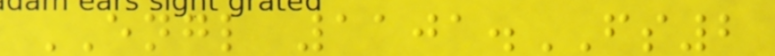ENGL 1101.FS2
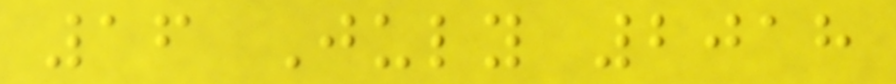16 July 2018
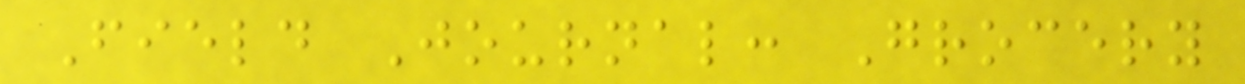Field Journal: Grocery
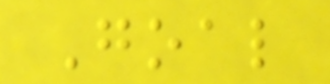Goal
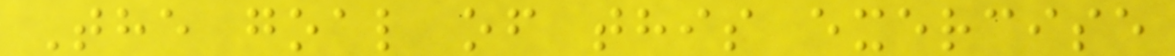The goal of this exercise
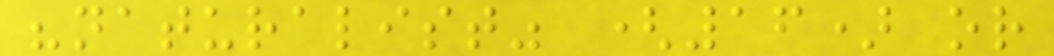"naturalist" (16) or
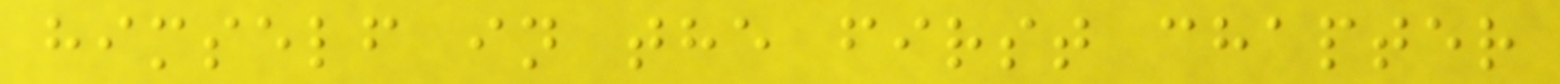himself in the first chapter
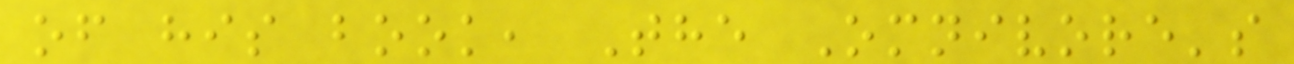of his book, The Omnivore's
